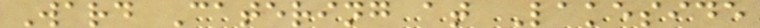Ward Catering at Lakeside
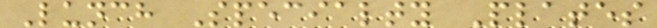Lunch Specialty Plates
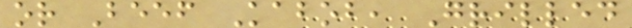or Beef Kabob, Grilled
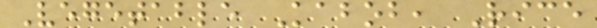Vegetable Kabob, Rice
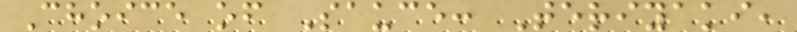Choice of Sauce: Teriyaki,
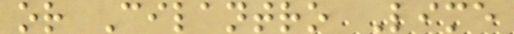or Cilantro Lime
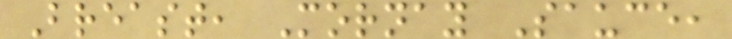Breast, Mornay Sauce,
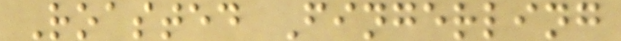Roasted Fingerling
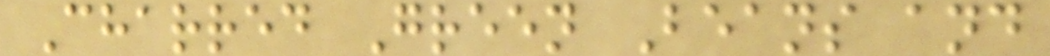Charred Green Beans and
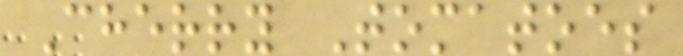Cherry Tomatoes
